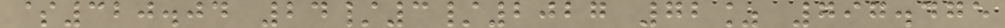$320.04 24/3/2027 72% 797.475
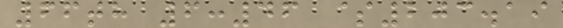66th 6:46 $203.19
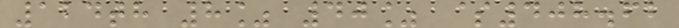124th 8% 40% $408.62
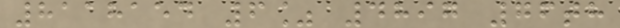8118154 6% 4897 76th
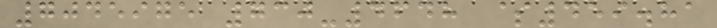7045975 730-4648 $459.81
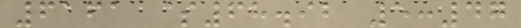6161 $68.92 5:47
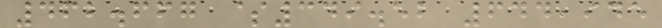462.667 $349.52 644,945
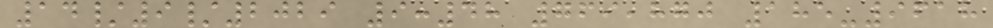14/9/2029 9:48 769,870 185-9618
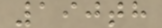190th
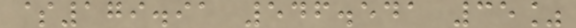$179.91 546.541 35%
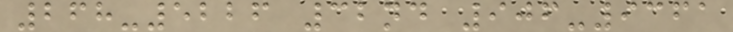268-5226 32nd 906-9361
